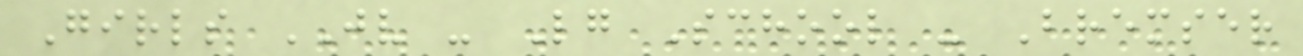Girls JV - Lg School - Bremser
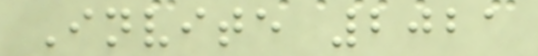Invite 2021
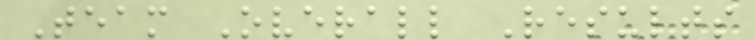Team Overall Results
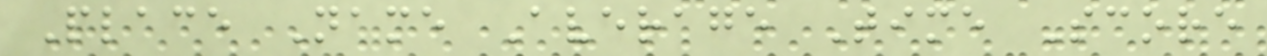Place Name Average Time Score
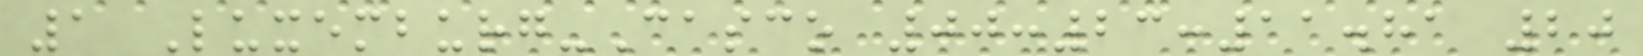1 Luxemburg-Casco 00:23:11.81 20
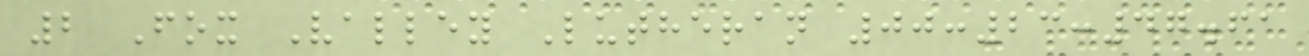2 Fox Valley Lutheran 00:23:47.61
